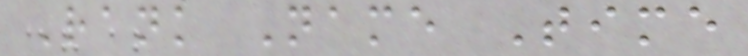Rank Name Time
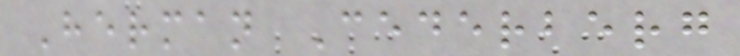Herman Cederberg
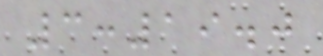3:19.0
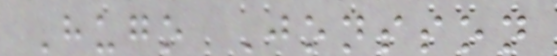Hugo Jonsson
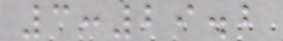3:29.2
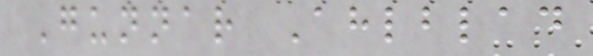Gunnar Ahlblad
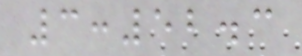3:52.3
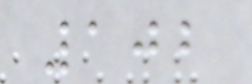102
